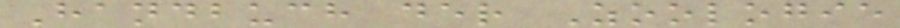Handbuch der Zoologie
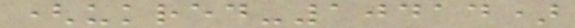(ukred-10414)
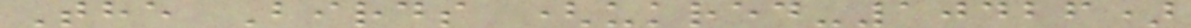The Birds (ukred-10426)
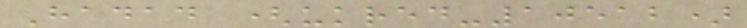Hadad (ukred-10512)
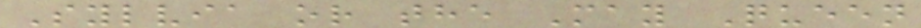Sylvia or the May Queen
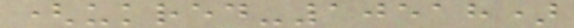(ukred-10518)
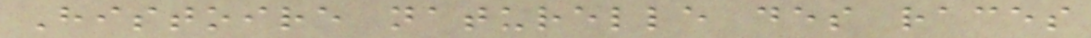Histoire naturelle des races
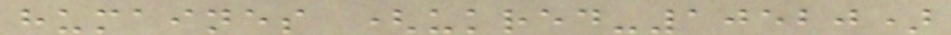humaines (ukred-10520)
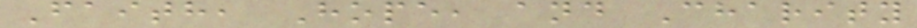Faith, Hope, and Charity
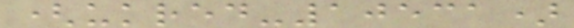(ukred-10531)
